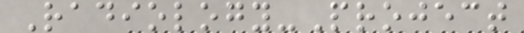Radiology-Project
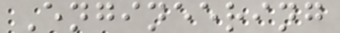Engineering
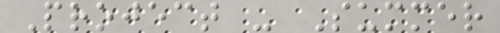Project - Summer
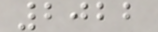2022
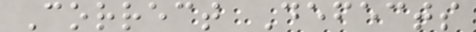Correct Defects
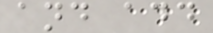and add
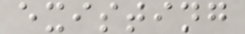existing
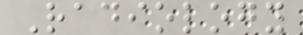Radiology
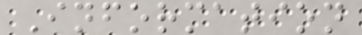Information
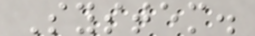System.
